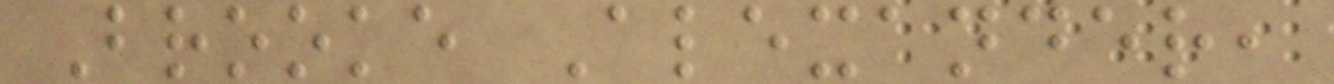Brooke Alexander,
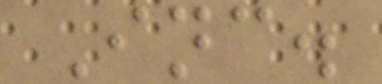Inc.
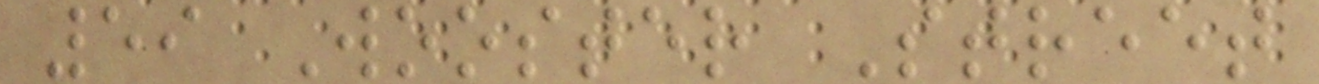59 Wooster Street
